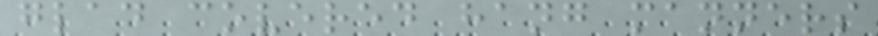glad covered hang manners
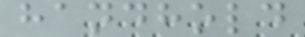handhold
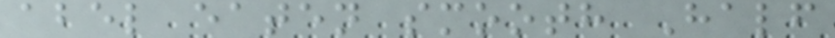abel eaten smooth Half
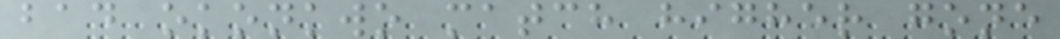bad okonkwo match higher gone
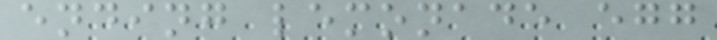ending lemonade egg
